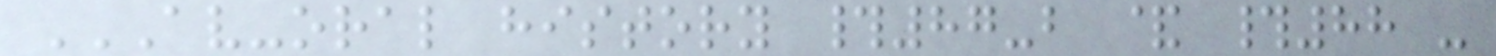AV-ORAL HISTORY #87-B & #88 -
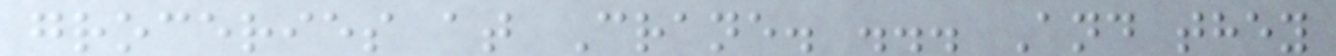groceries at Crane. ... And they
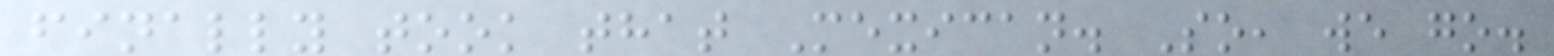finally took that Mexican. So, we go.
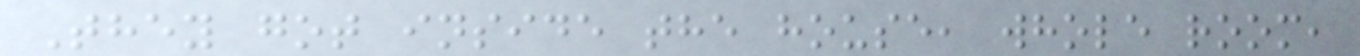They got inside the house, whole room,
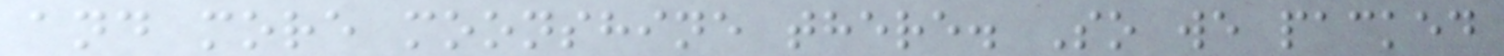and more moonshine there. So we packed
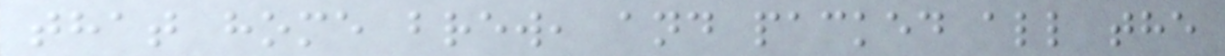that home brew, and packed all the
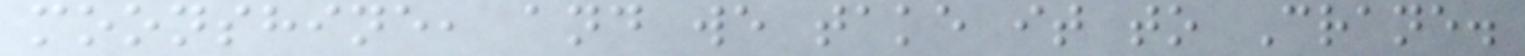moonshine, and we take it to Crane.
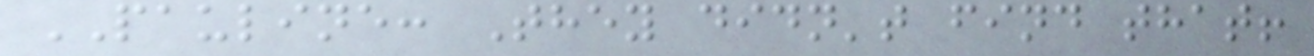PAULINE: They didn't find that!
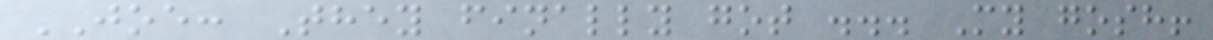JOE: They finally got ... My gosh!
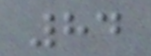84
